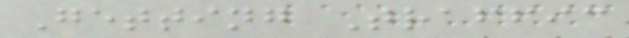Getting Traffic
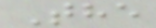The
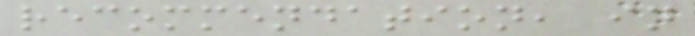recommendation, in
